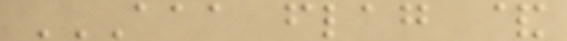AAA FLAG &
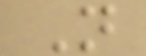N
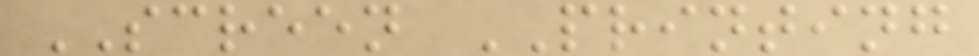SCREEN PRINTING
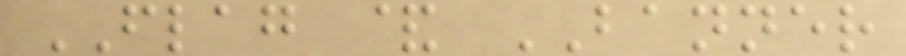FLAG & BANNER
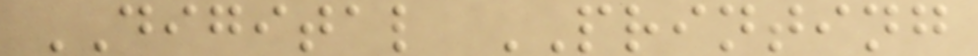DIGITAL PRINTING
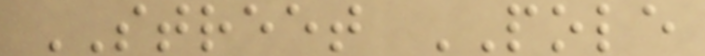STREET POLE
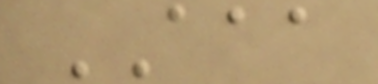AAA
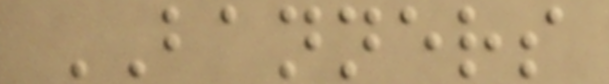BANNERS
